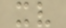xv
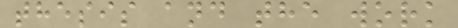thesis and the work
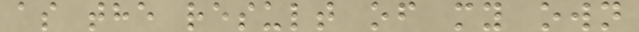as the result of my own
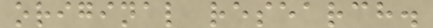original research.
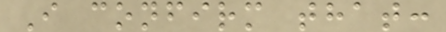I confirm that:
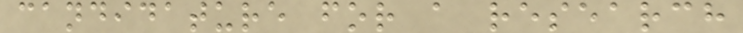candidature for a research
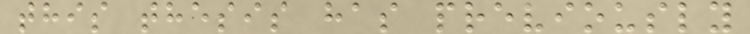this thesis has previously
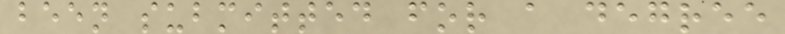been submitted for a degree
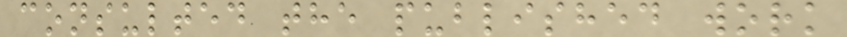consulted the published work
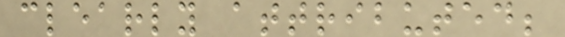clearly attributed;
